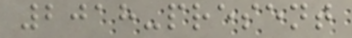2018-present
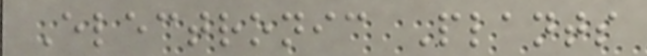Electronic Plants
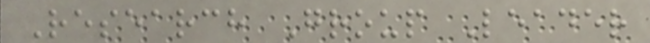Research Group Leader
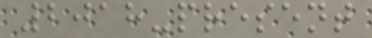2018-present
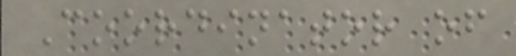Coordinator of
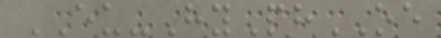EU-HyPhOE
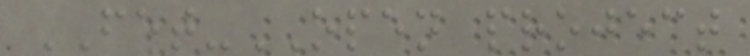FET-OPEN project
